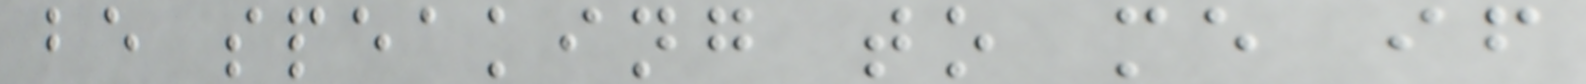be speaking to me if
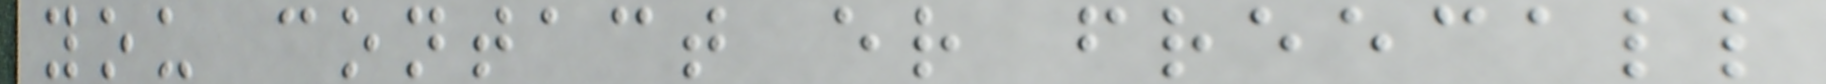you contact er freecall
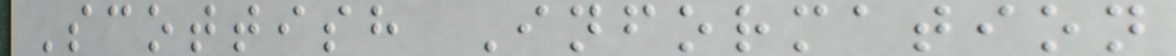Scottish Information
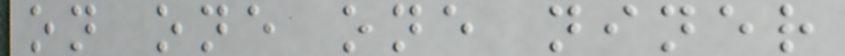on one one niner
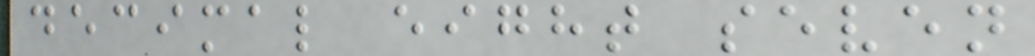decimal eight seven
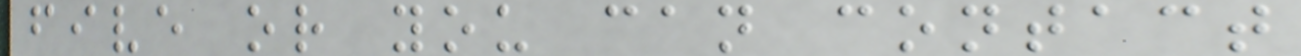five or you can contact
